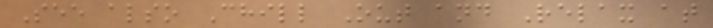See also Chill Out and Relax at
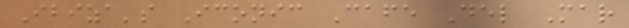Ibiza's Iconic Cafe Del Mar
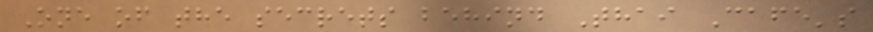One of the secrets behind Thai Cafe's
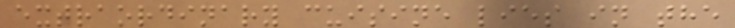extraordinary cuisine lies in the
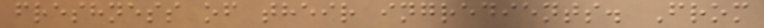freshness of their ingredients. From
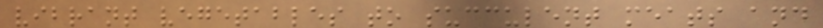vibrant vegetables to succulent meats and
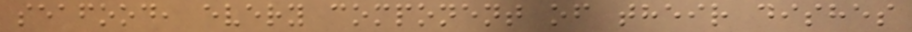seafood, every component of their dishes
